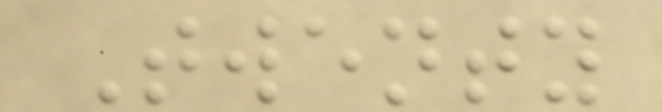Twenty
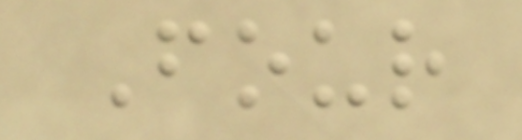Four
